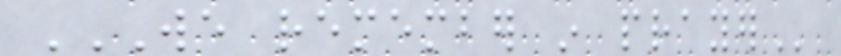WE REMEMBER IN PRAYER
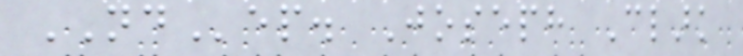NDep. Joseph Clark
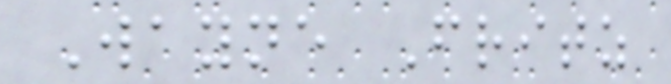Wayne Fritz
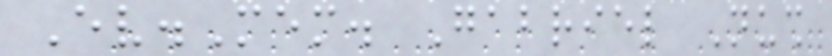Ev.Mem. Gabriel Nush
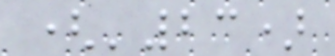('23)
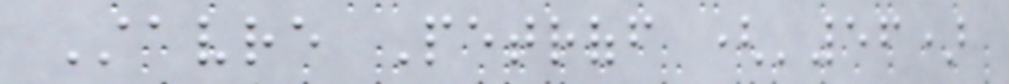Stavre Petroff ('56)
